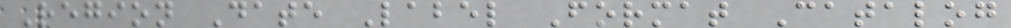Region Date Label Format Catalog
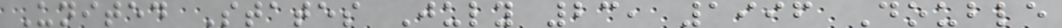United States July 23, 1996 Double
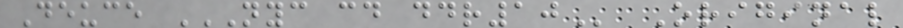Deuce NYC CD DDR10 Original
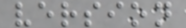version
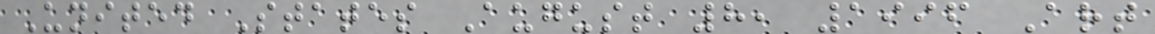United States August 8, 1996 Art
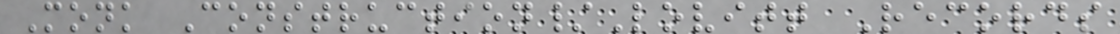Monk Construction/Lovitt Records
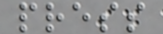press
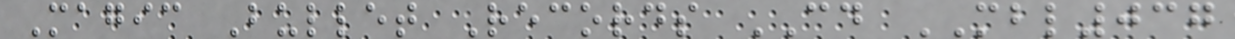Magic Bullet Records CD MBL037
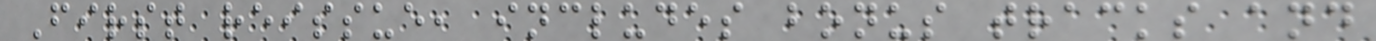First reissue, includes bonus tracks and
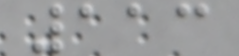113
